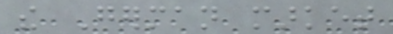the German market
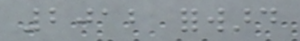2012 forward
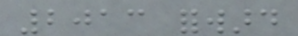2013 forward
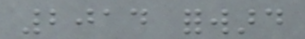2014 forward
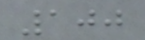100
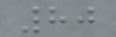80
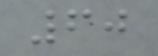60
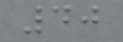40
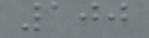100
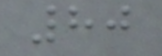80
